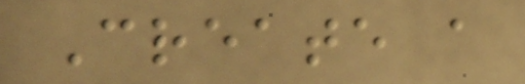Create a
